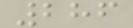286
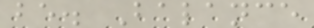be. Balance
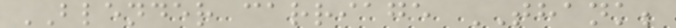BLENDER carriage THANK;
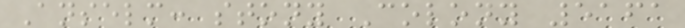Anselm: stony Colony 5161
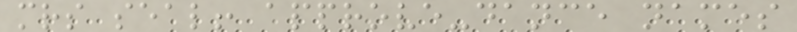mrs seal! approve-dance names
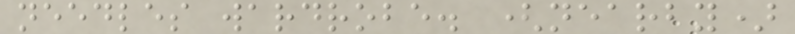needles wardrobe. (nearby)
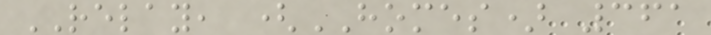RELAY, (HOMES) 361
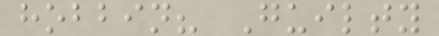hobbin? Guilty
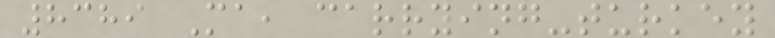8389 Ma, carrying-turkey
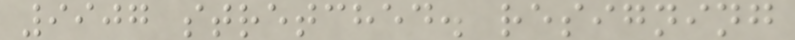9907 stretched. resigning
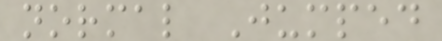normal Jumped
